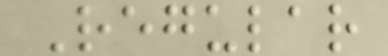Regular
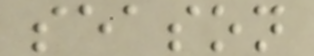season
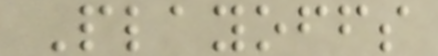Playoffs
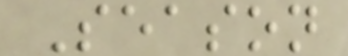Season
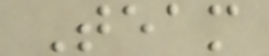Team
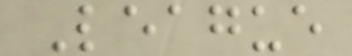League
